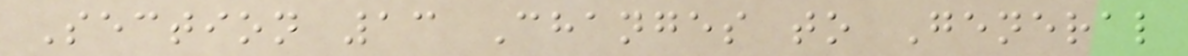Section 13 Changes to General
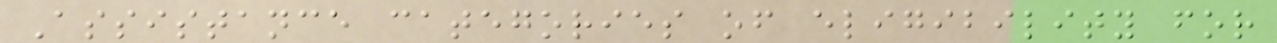Assistance categories of eligibility for
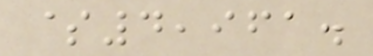$4,961.
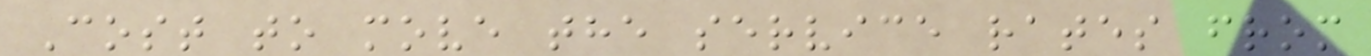Cost to move the service rates from
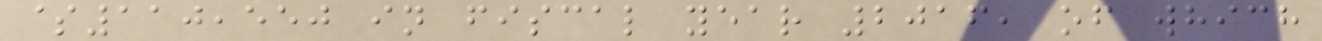$110,550 in fiscal year 2016, of which
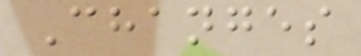Changes
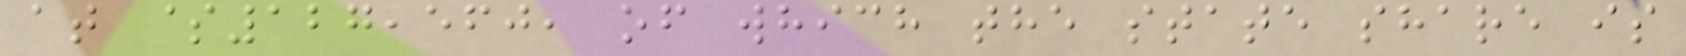at $127,560, of which the state share is
